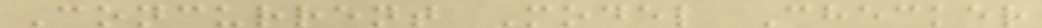Concurrent Model Checker
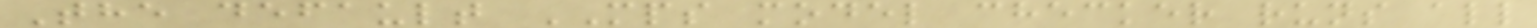The default MPS model checker runs all
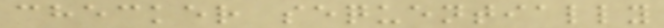checker sequentially
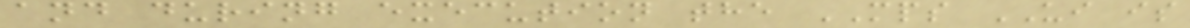and during execution the MPS UI is
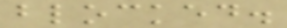blocked.
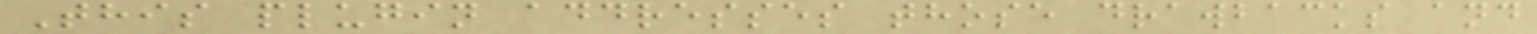This plugin addresses those drawbacks and
